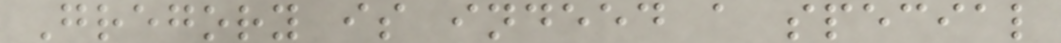Gregory is indeed a special
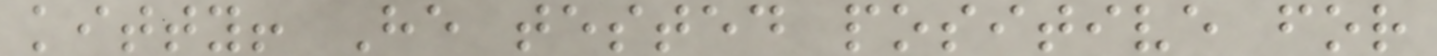kitty! He tested positive for
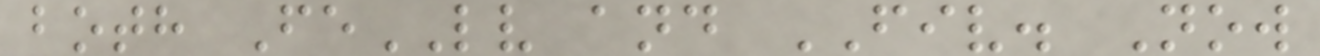both FeLV and FIV. Now
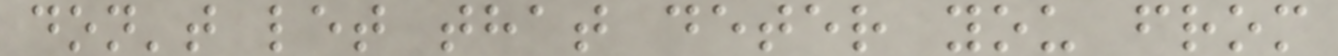don't let that deter you from
